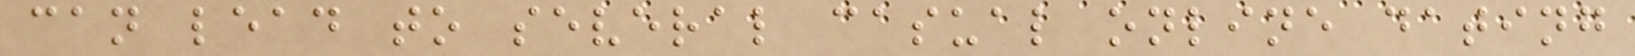can lead to several casual online dating
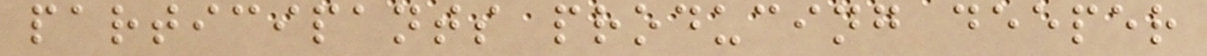participants producing deeper
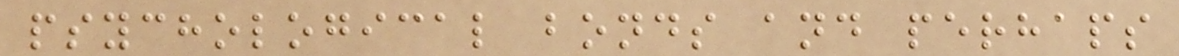psychological bonds and perhaps
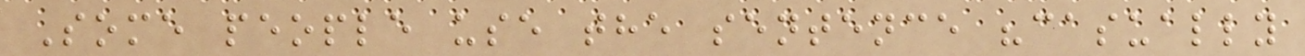Some people use the sentence "casually
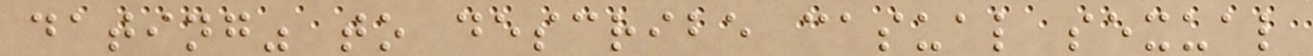dating" to describe casual sexual
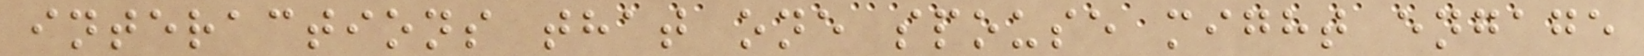interactions that one spouse might engage
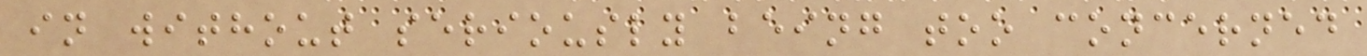in without seriously being too concerned
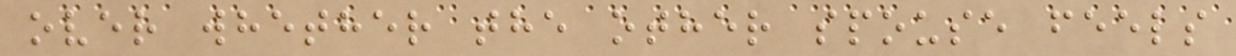over whether the other spouse feels
